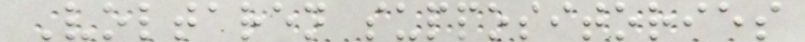Voltaren suppositories
